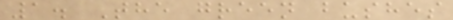1. The green bushes
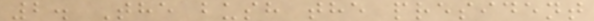2. The bush the president
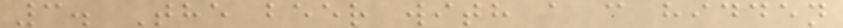3. The beer with a c hidden
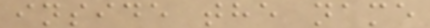inside the name
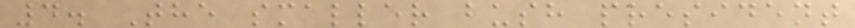4. The smaller bush president
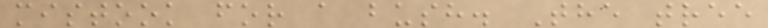mistook for a bush. The tree
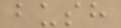bush
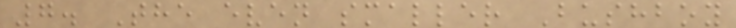7. The even smaller Bushboy
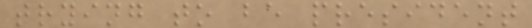trying to be president
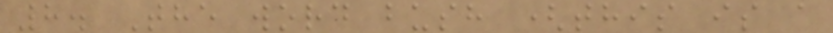8. The word bush (this is a
